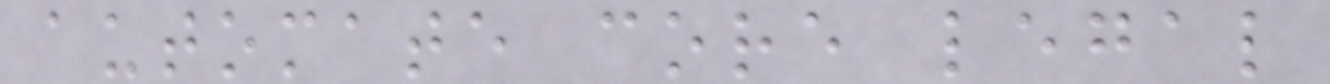automate core legal
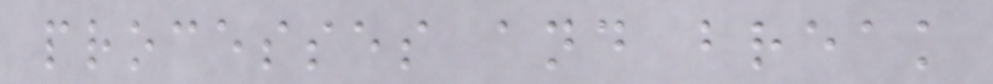processes and break
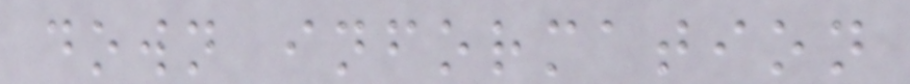down information
